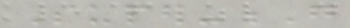Super-G
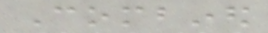Combined
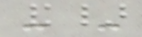- -
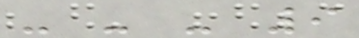- - - 9
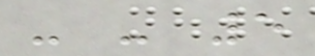- - 5
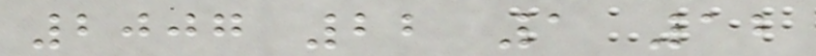2007 22 1 12
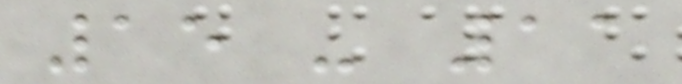15 - 11
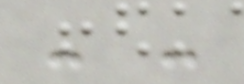- -
